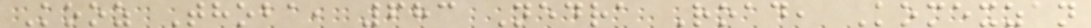Kooz Thoba, 683 Nedra Road, Komexzan
